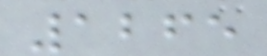1265
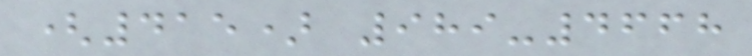(415) 989-4668
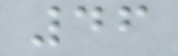46
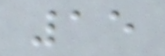15
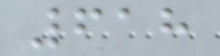618
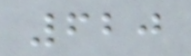620
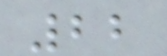22
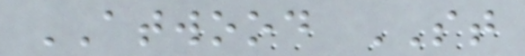ATWOOD ST
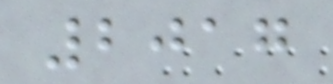2017
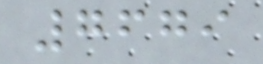7679
